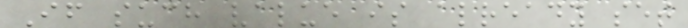If such value is already set
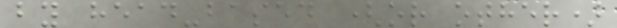by head-based (or other)
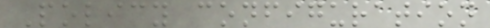Policy configuration
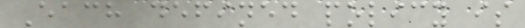Each defined policy is
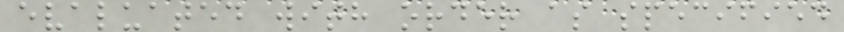evaluated with order as specified
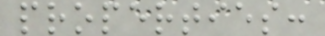properties:
